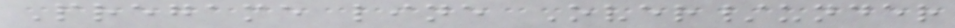Pregame line Over/under
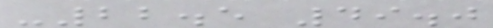-22.5 49.0
